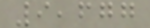9,677
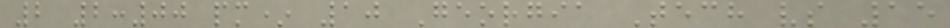2 2:00 pm* 10 Georgia Tech vs 15
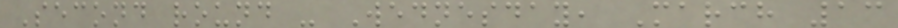Second round - Wednesday, March 13
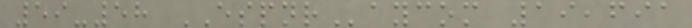59-58 ESPNRaycom 19,691
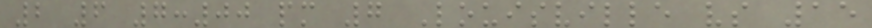2 6 7:00 pm 7 Louisville vs 15
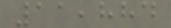11,884
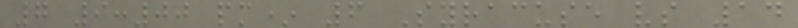7 9:00 pm* 6 Syracuse vs 14
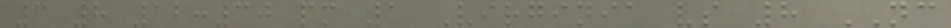3 8 12:30 pm 1 Virginia vs 8 NC
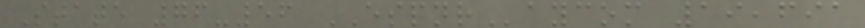State 76-56 ESPNRaycom 19,691
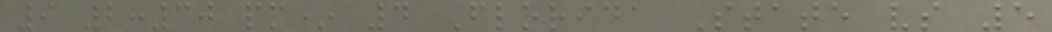9 2:30 pm* 4 Florida State vs 5
